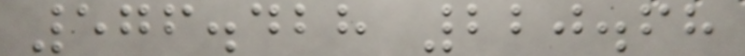576.428 220.68
